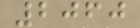2060
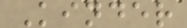Kinder
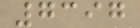7397
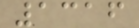1316
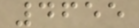4655
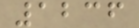1236
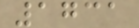1731
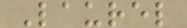Laurel
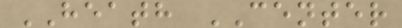HEATH CENTER
